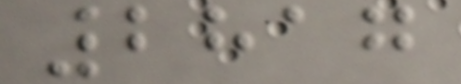2817
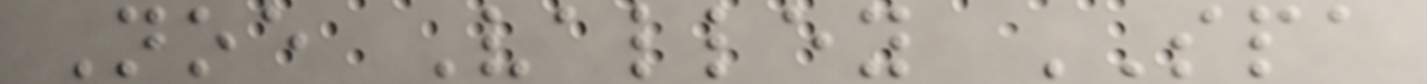Noe Valley SPA
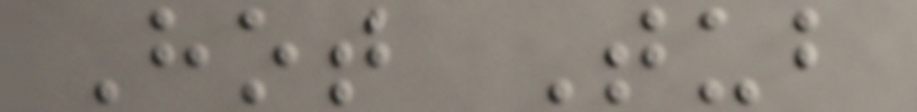Hot Tub
